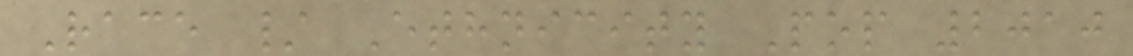Race / Ethnicity Pop 2010
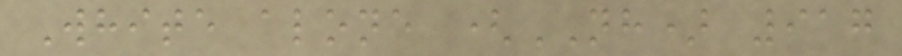White alone (NH) 917
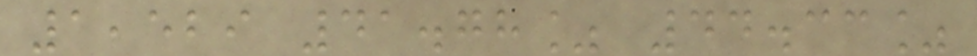1,529 41.78% 44.33%
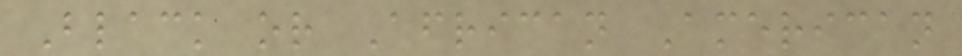Black or African American
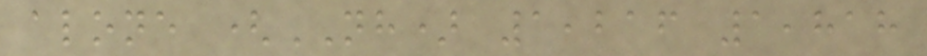alone (NH) 1,216 1,818
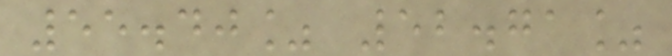55.40% 52.71%
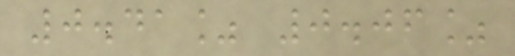0.41% 0.06%
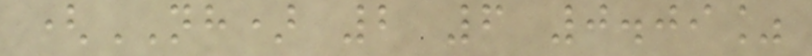(NH) 2 6 0.09%
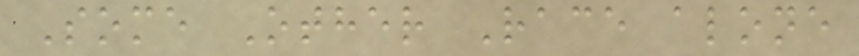Some Other Race alone
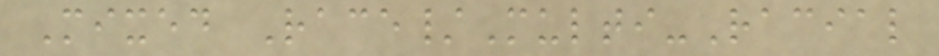Mixed Race/Multi-Racial
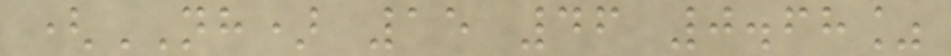(NH) 15 46 0.68%
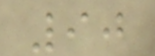90
